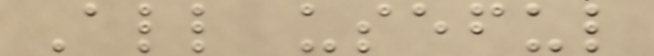All useful
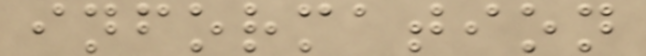information
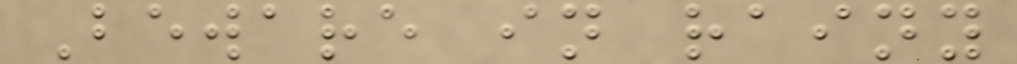Beware in rainy
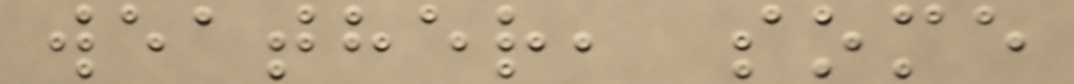weather, some
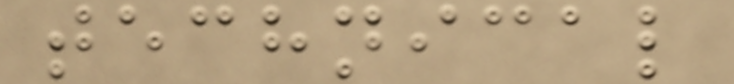technical
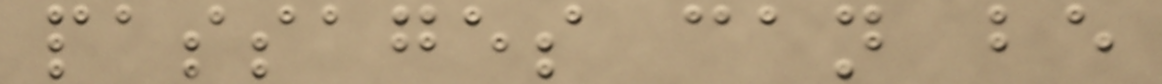passages can be
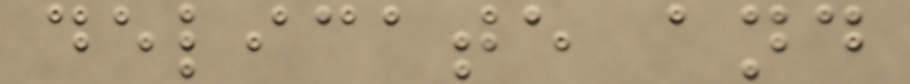delicate and
